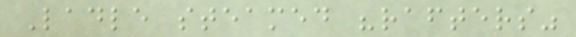Ladle steamed "rafters"
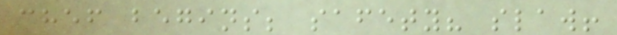chef begins; safety? slaw!
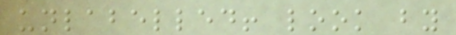unlabelled! look by
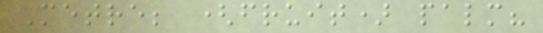Metre; (fruit) palm?
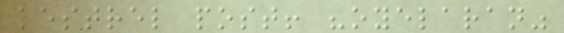kestrel post! "oyelaran"
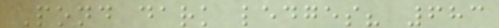Pond dark ledges? 683
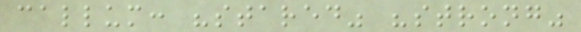callum: "stared" "strong"
